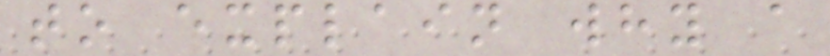to explain why a
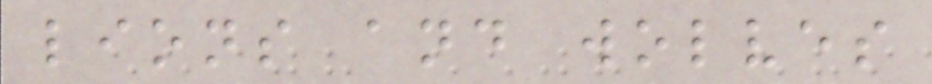lions and wolves
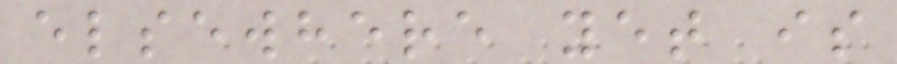elsewhere yet is
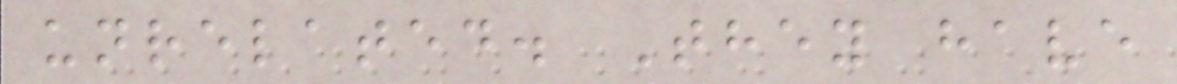unrelated. They have
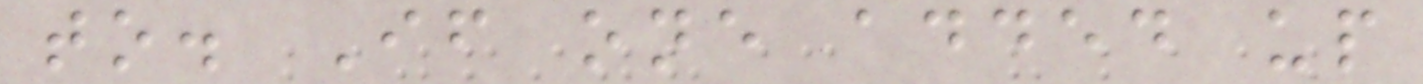to. If one added up
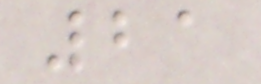21
